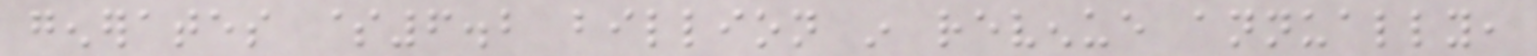generates $6.2 billion in revenue annually,
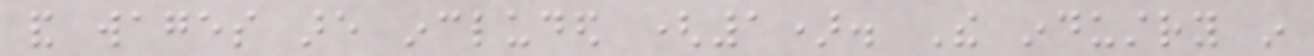and wages are included (1). The industry in
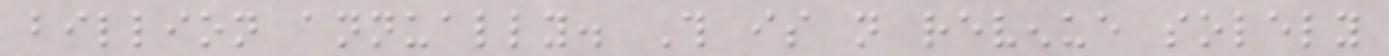billion annually. This is not revenue solely
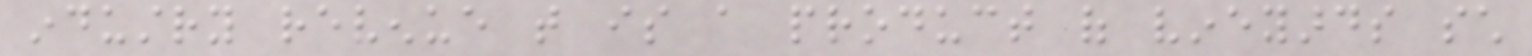industry revenue that is a product of vineyards such
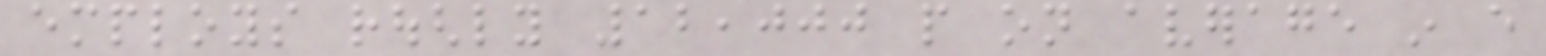employs roughly 12,000 people on average in every
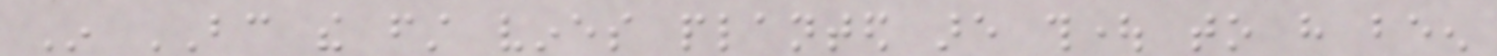In BC the first vines planted are thought to have been
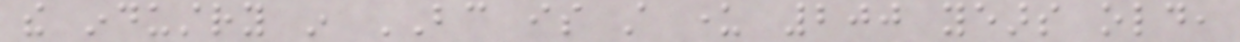the industry in BC is still under 200 years old,
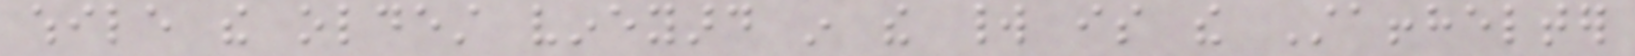while the oldest vineyard in the world is the Staffhelter
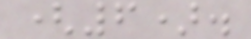(6).
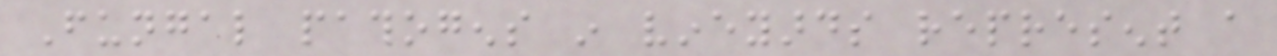Fungal pathogens in vineyards represent a
